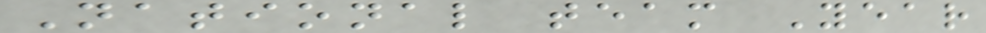National team Year
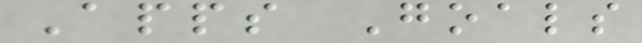Apps Goals
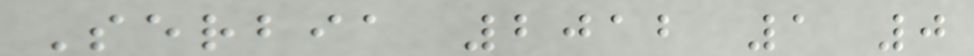Serbia 2012 1 0
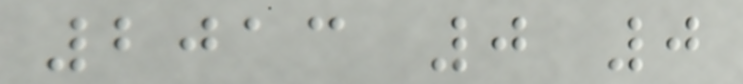2013 0 0
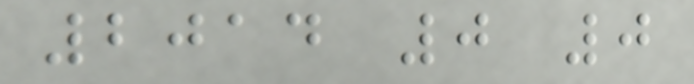2014 0 0
